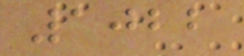1022
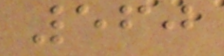560
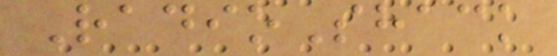RadioShack
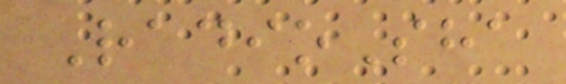RadioSha
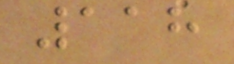118
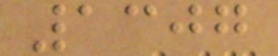1307
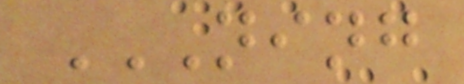NING
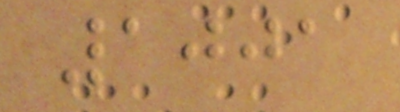1001
